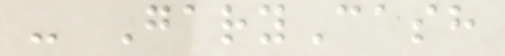- GaryCash
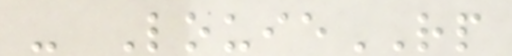- LouieRP
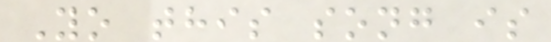Yo this song is
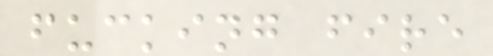fucking fire
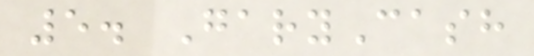5. GaryCash
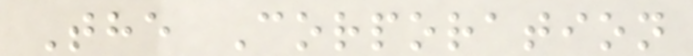The Corporation
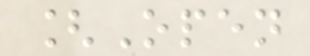[Open
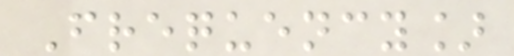Frequency]
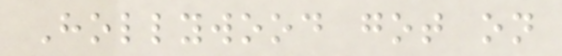Hollywood got on
